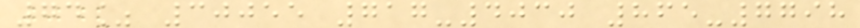74% 30055 717-4030 865-7798
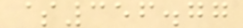$356.77
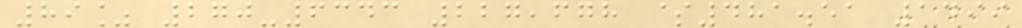89% 270-6343 227,678 $481.51 1499
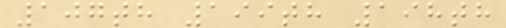107th 199th 198th
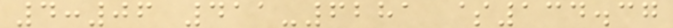4:06 411-6281 $134.37
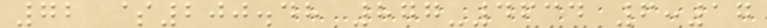72 $200.48 877-4634 6:17
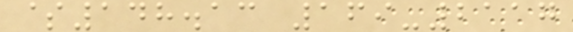$148.13 169-2117
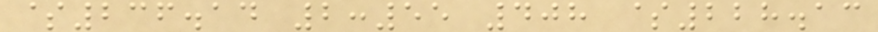$236.14 2:55 408 $228.13
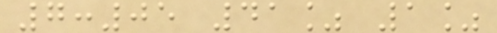7:05 41% 1%
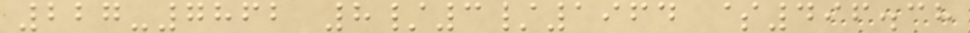227-7862 8/3/1964 $496.38
